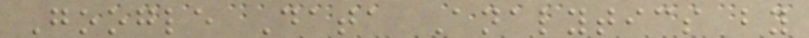Google Data Analytics by
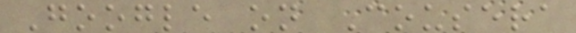Google on Cousera
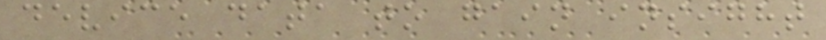device data to gain insight
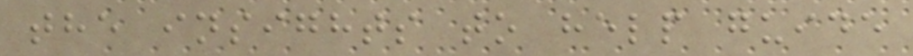the insights to help guide
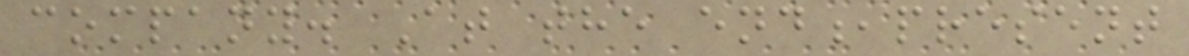company. At the end,present
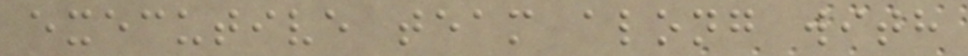executive team along with
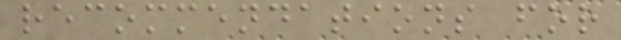recommendations for
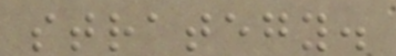strategy.
